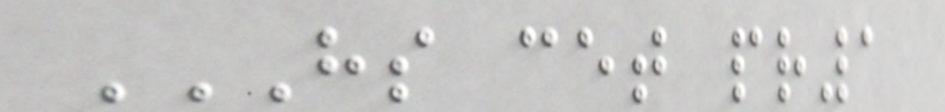HS CET PR1
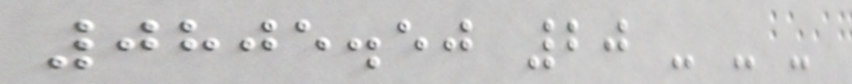0805.50 20 - - -
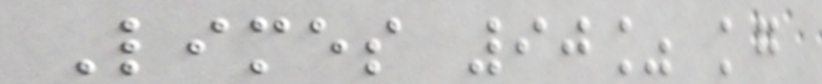Limes 90% kg
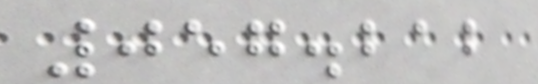057.212
